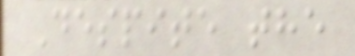Despite the
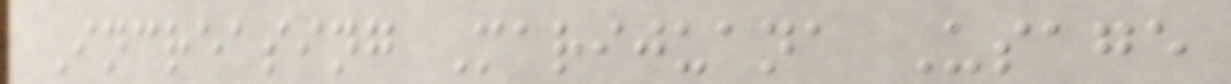Increasing Marijuana Usage
